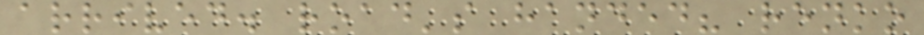arrived. road's handed? renko
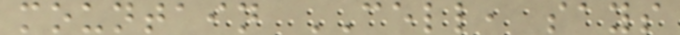mountain CELL, says
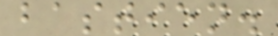bastien.
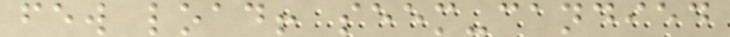few load! seem-candied
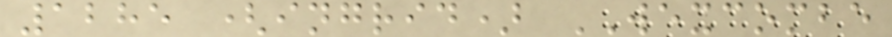1285 (ingrid) WEXCOMBE
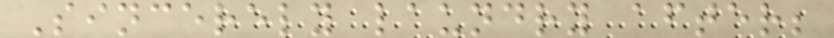Sincerely laundry after;
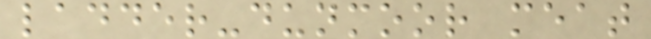ladder-dunmoor meat
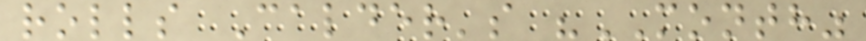rolls Calder's "MONTH"
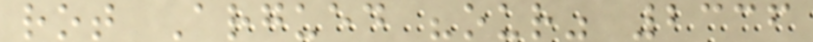rot Argued "our" 2336
